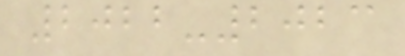2022-2023
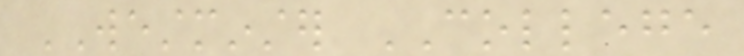WESTMINSTER COLLEGE
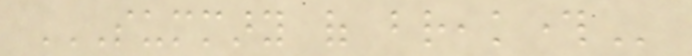SUMMARY OF BREAKTHROUGH
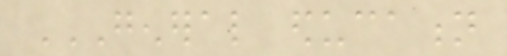GENERAL EDUCATION
